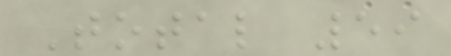Total 59
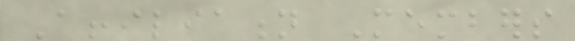Affiliation Members
